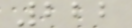222
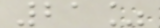21%
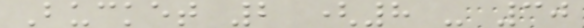Bucket 2 (8 - 30
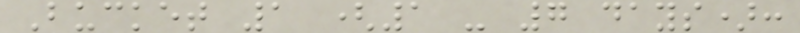Bucket 1 (1 - 7 days):
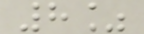8%
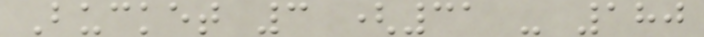Bucket 3 (31 - 180
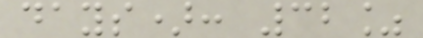days): 32%
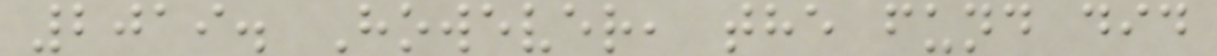2019. However, the fund did
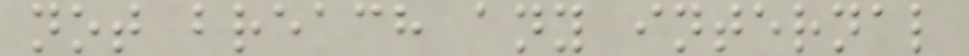not breach any internal
